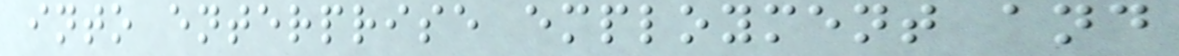into enterprise employment and
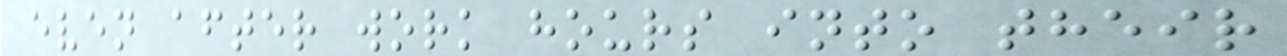even after work hours into their
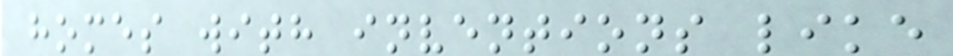homes with inventions like
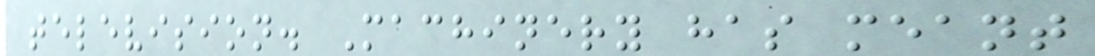television. Machinery has meant
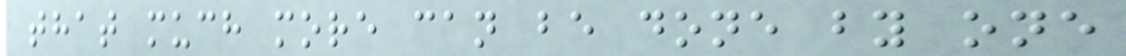that much more can be done by one
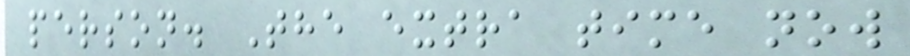person. The extra time now
